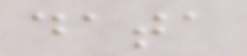data
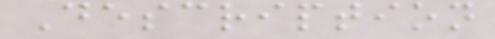Description
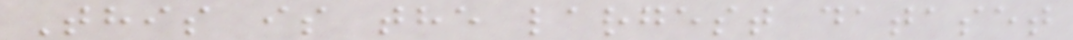This is the largest dataset
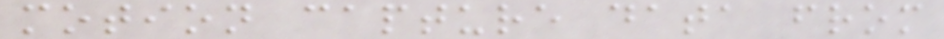motion capture data from
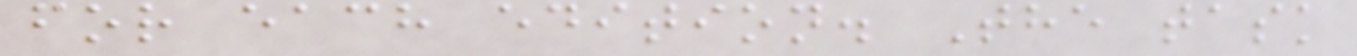for each edition. The task
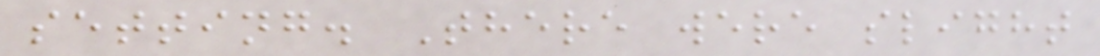setting. There were slight
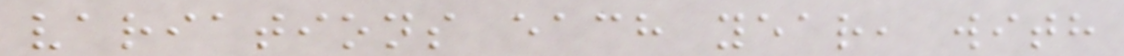variations each year, with
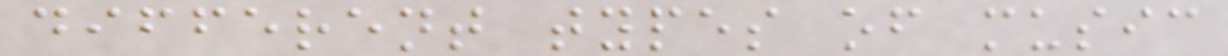different types of music
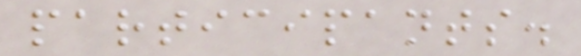participants.
